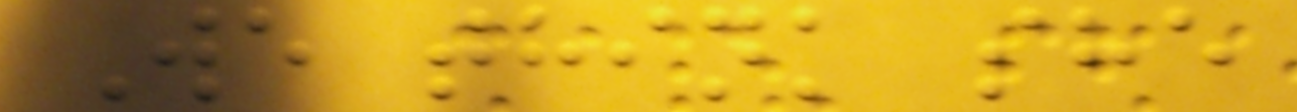We think she
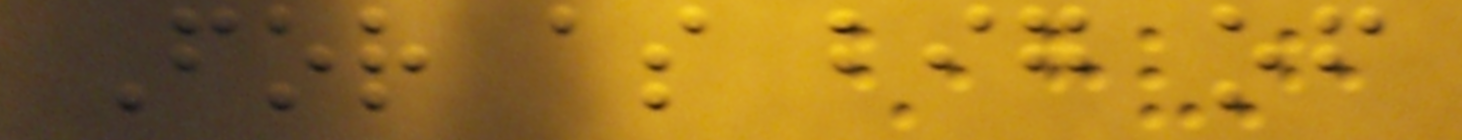For as big of
